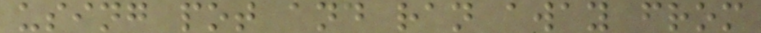using pot and ran away from
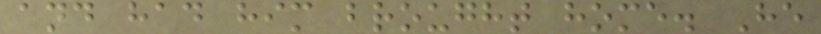and had him brought home. He
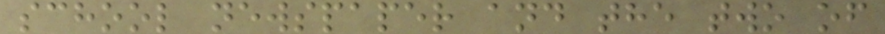school newspaper and the two of
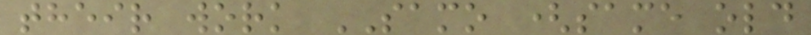their work SAMO (same old
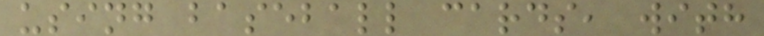using baseball cards, with
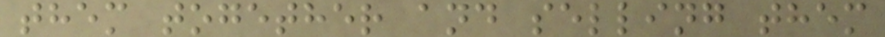them together and selling them
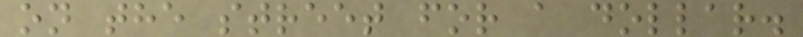on the street for a dollar.
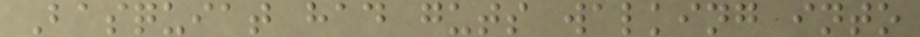Basquiat had guts walking into
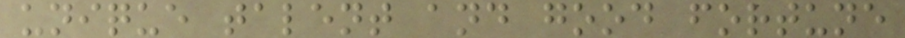unique talent and good fortune
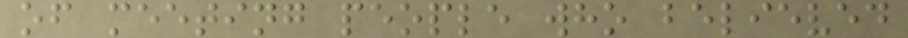of meeting people who believed
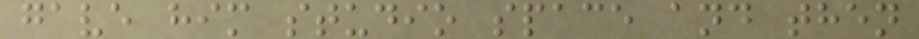gave him studio space and then
